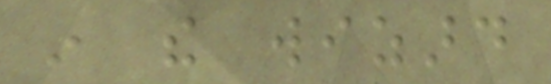in the wizard
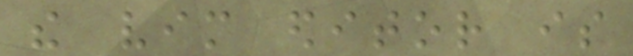the vim editor is
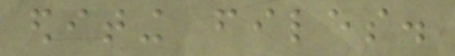editing files.
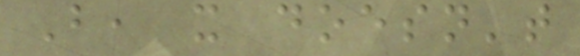But, it doesn't
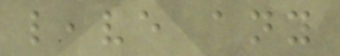leave any
